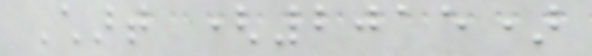Chart (2015)
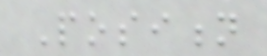Position
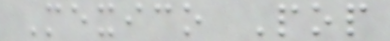Mexico Pop
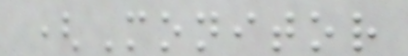(Monitor
